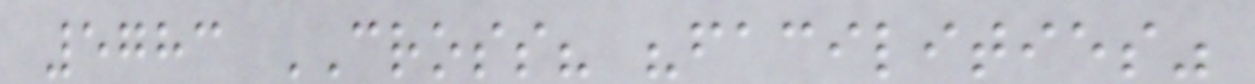5783 CROSS? "facilities"
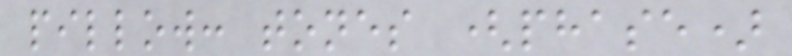pillow: tones (phase)
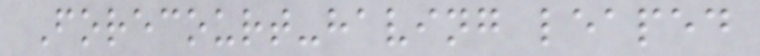Forecourt-having leaped
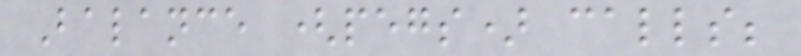Balance (pegs) calls;
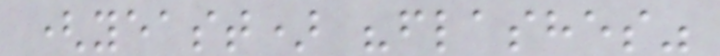(yeast) "flashes"
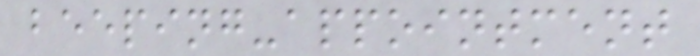beeping-appointment
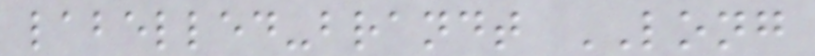labelled-brandt LONG
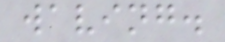waving.
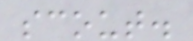scout.
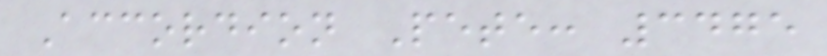Accordion Pete: 3475
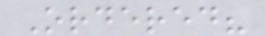Ordered?
